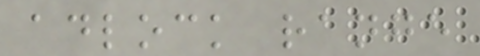adlock range
